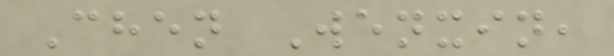Chen Wenxin,
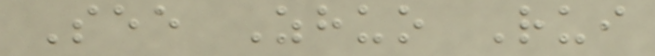See Zhuo Rui
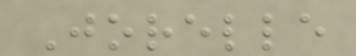Jorelle
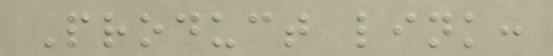Product link:
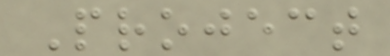Project
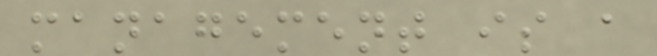management is a
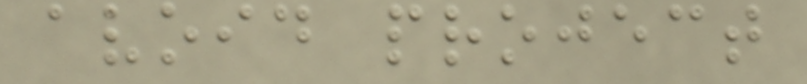avoid project
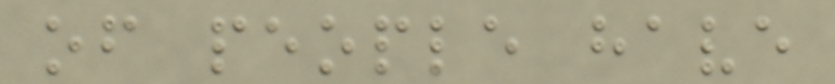of people have
